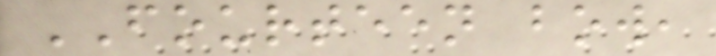FOURTEEN bow,
